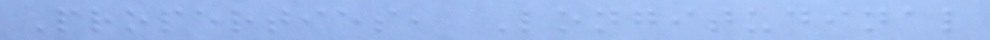Properties, Longitudinal
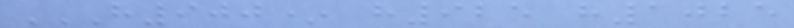H900* H925 H1025
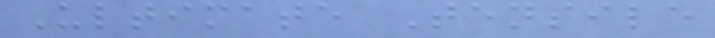Ultimate Tensile
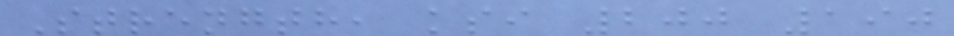Strength, ksi 200 190
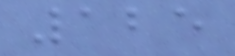125
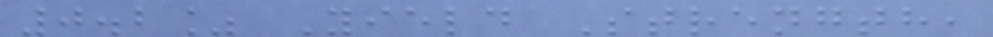0.2% Yield Strength,
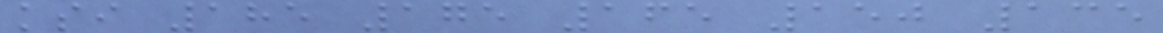ksi 185 175 165 150 135
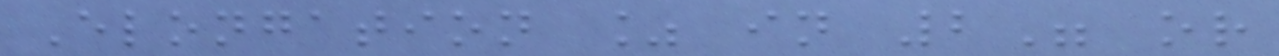Elongation % in 2" or
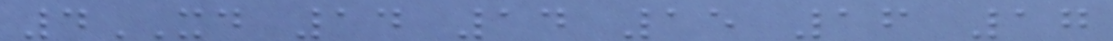4XD 14 14 15 16 17
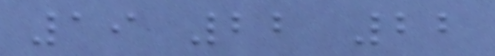19 22 22
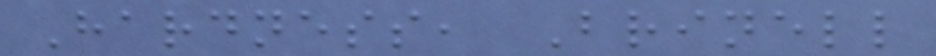Hardness, Brinell
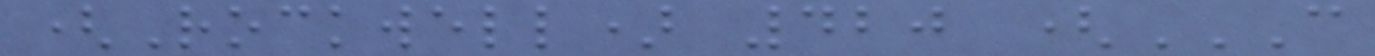(Rockwell) 420 (C
